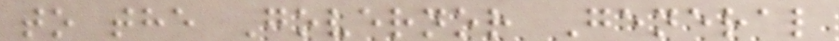to the Governor General
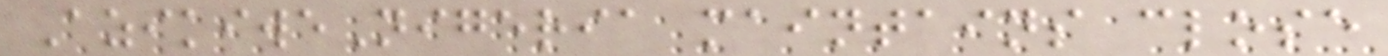AzikiweNigeria maintains close
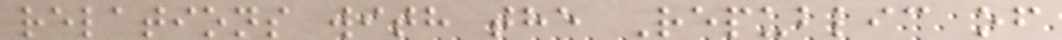relations with the Republic of
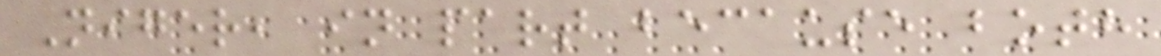Niger, in part because both
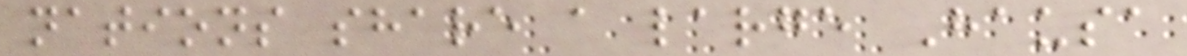nations share a large Hausa
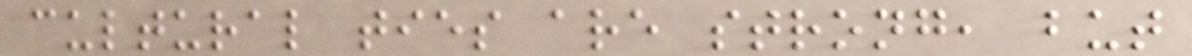cultural ties are strong, but
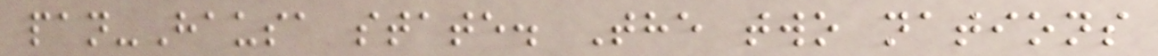pan-Hausa state. The two nations
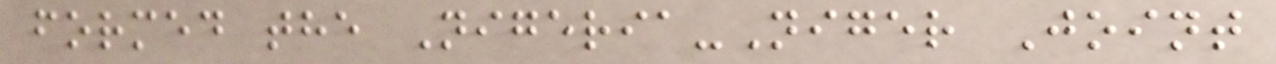formed the Nigeria-Niger Joint
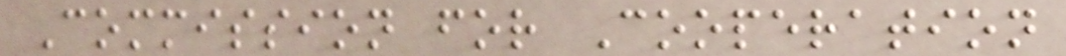Commission for Cooperation
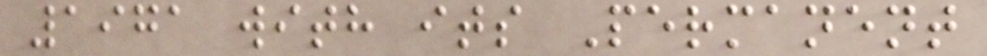1971 with its Permanent
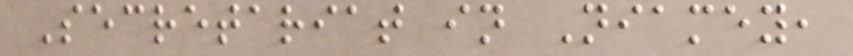Secretariat in Niamey,
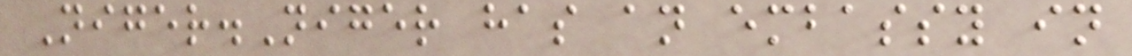Niger.Niger has an embassy in
